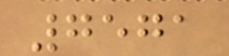7571
